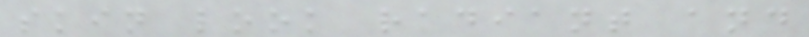skin look radiant and
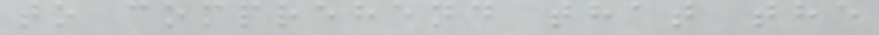to comprehend that the
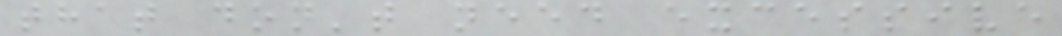that don't need excessive
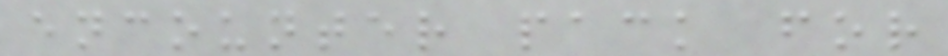encounter pack for
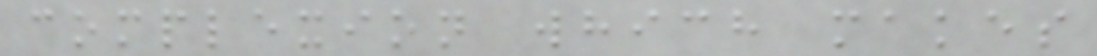complexion which makes
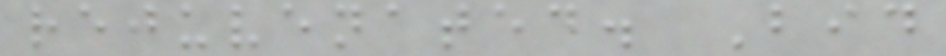rejuvenated. Bid
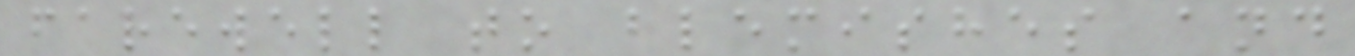farewell to blemishes and
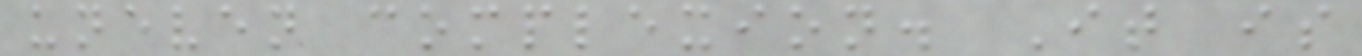uneven complexion. It is
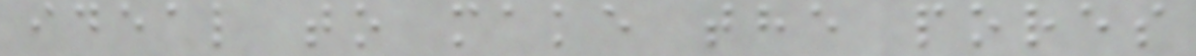ideal to make the pores
